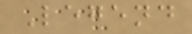Legend
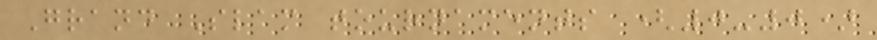Grand Slam tournaments (0-0)
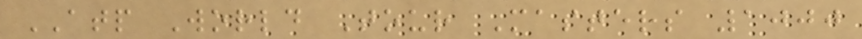ATP World Tour Masters 1000
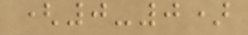(0-0)
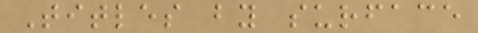Titles by surface
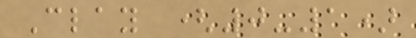Clay (0-1)
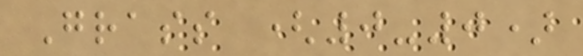Grass (0-0)
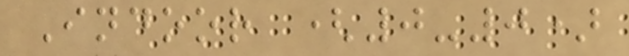Indoor (0-0)
